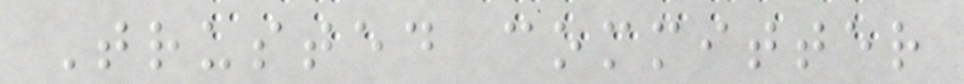Trusted committer
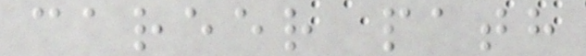career path
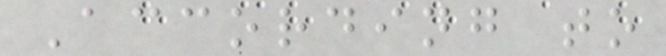According to
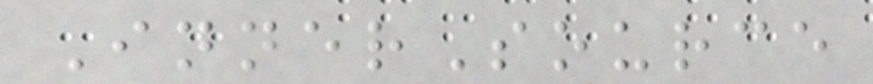InnerSource
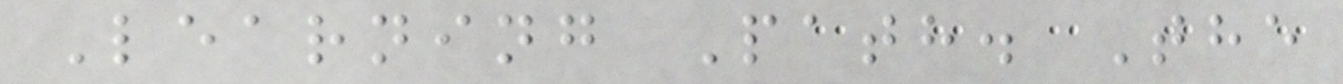Learning Path. The
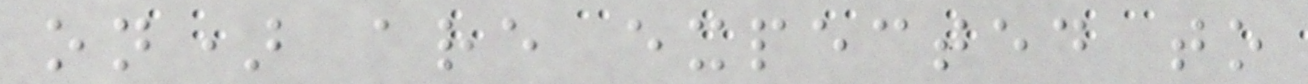on) are expected to
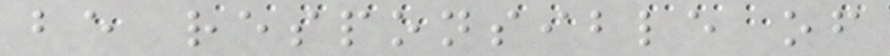be responsible of
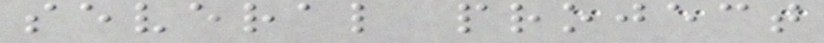several project
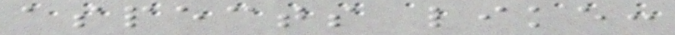aspects like:
